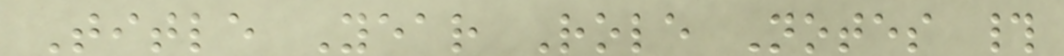Title Year Role Notes #
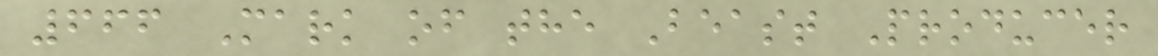666 Mark of the Beast Producer
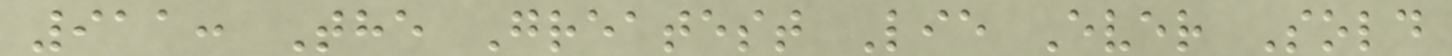911: The Greatest Lie Ever Sold
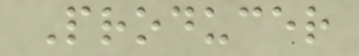Producer
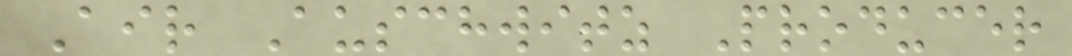Air Auschwitz Producer
